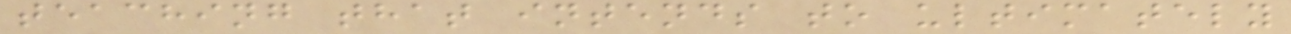teaching that intends to ultimately
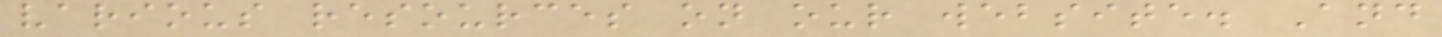various resources on our website. And
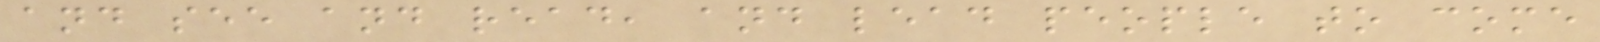and see and read, and lead people to come
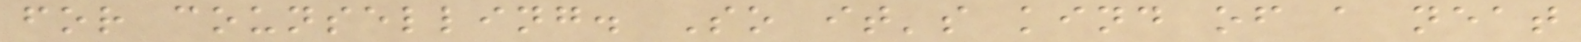for counselling. So it's kind of a neat
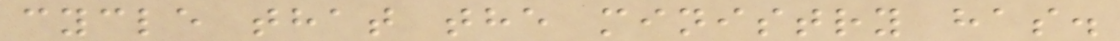cycle that the ministry has.
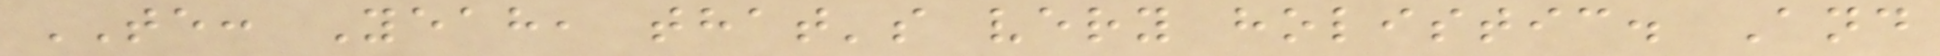TE: Yeah, that's very holistic. And
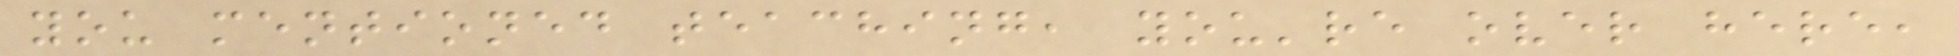you mentioned teaching, you're over here,
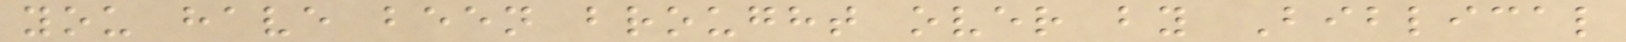you have been brought over by Biblical
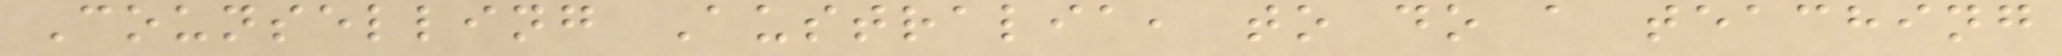Counselling Australia, to do a teaching
